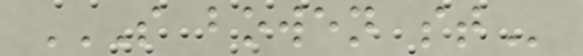S BOWEN ST
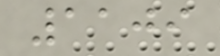1109
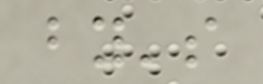by's
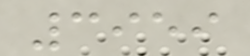3959
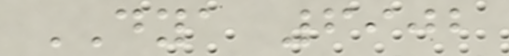DYA 6902
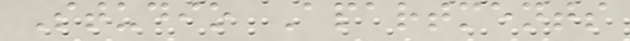Studio Apartments
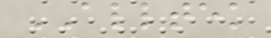ALLTEK
